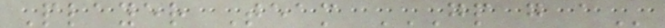Player Team GP G A
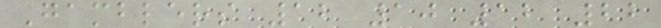Gamblers 12 10 12 22
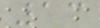13
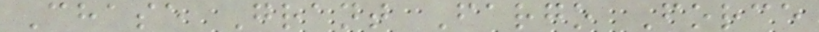Chase Grant Fargo Force
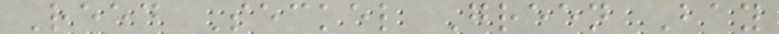Reed Seckel Green Bay
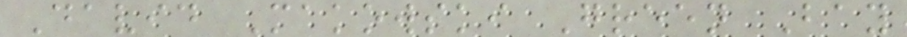David Makowski Green Bay
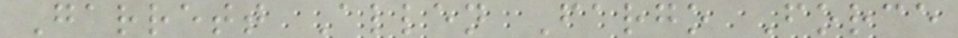Garrett Allen Fargo Force
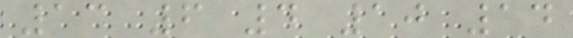13 6 4 10 14
